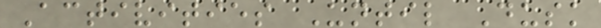Activities Until Dusk
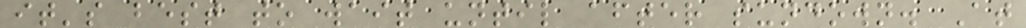it's best to wait until after sundown. At
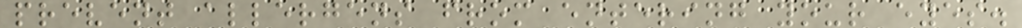prevent allergens from entering your eyes.
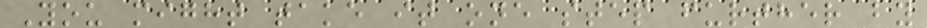You might take it one step further by
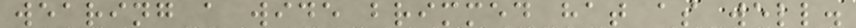wearing a wide brimmed hat as well.
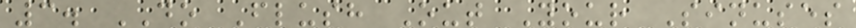3. DO Flush Out Your Sinuses
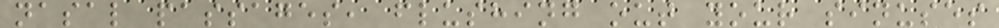nasal passages, flushing out your sinuses
